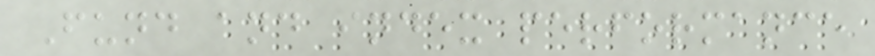Fund and index performance
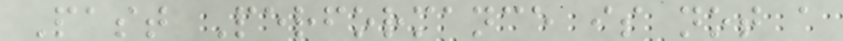Past Performance is not a
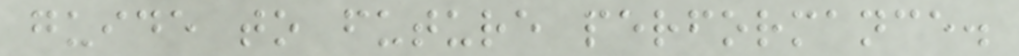guide to future performance.
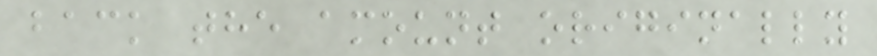back the amount originally
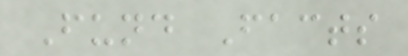Fund Facts
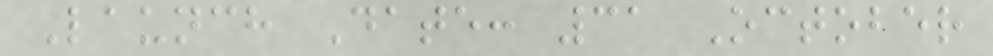Launch Date: 31 October
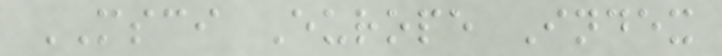MSCI Europe Index
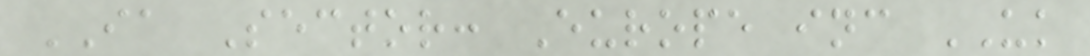IA Sector: Europe inc UK
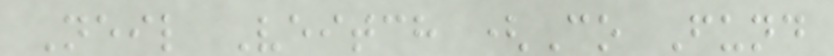Neil Veitch (Co Fund
